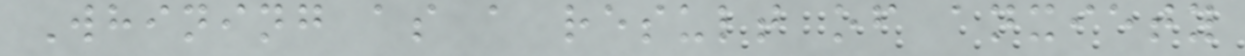Whining as a result of anxiety
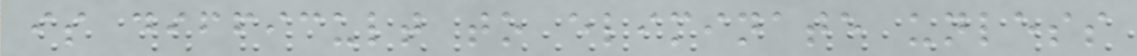is difficult to eliminate unless
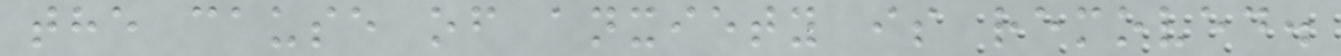the cause of anxiety is removed.
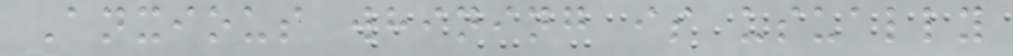Anxious whining is usually
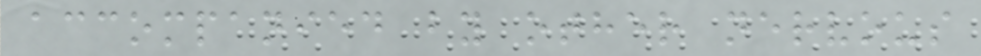accompanied by other nervous
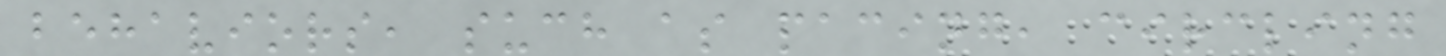behaviors, such as pacing, circling
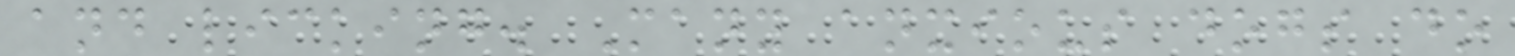and licking. Many anxious dogs do
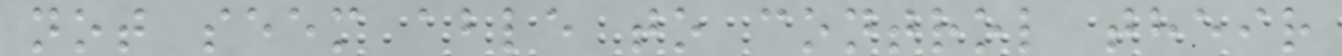not seem able to control their
